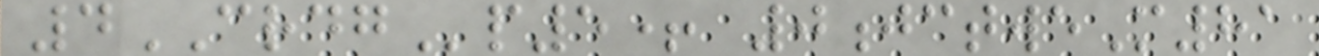4CRDGp5+ 0jctweM81
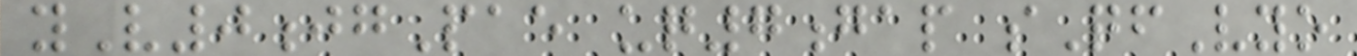yV0jgPae uq7gap sQfVyo
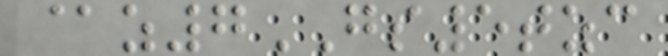@z7GS5tzc
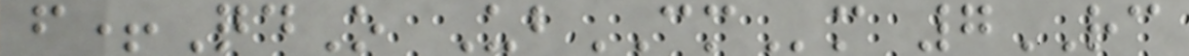f+QdO UbCMm 7RC
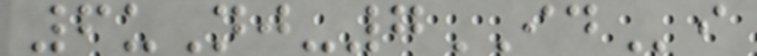6uNj-7IDi
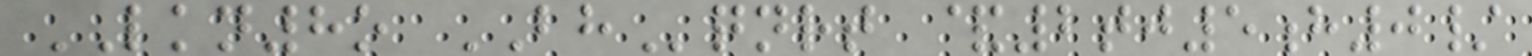LKN8o BHqnrt &2tj5h0/
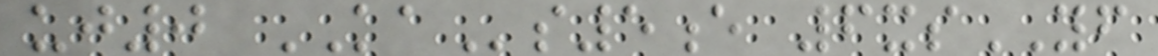uj0 KAs5e 6xsYF
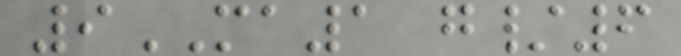9MA1 g/6
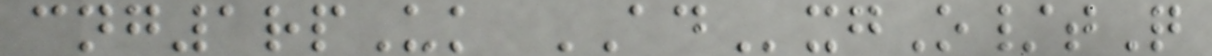cng1rpUk ADxgO/tQ
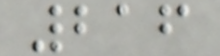216
